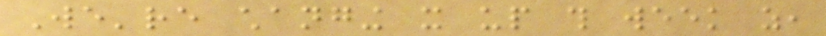We're changing it up this week as,
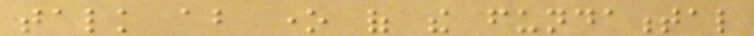talk about one of the fundamental
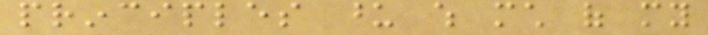principles upon which much of my
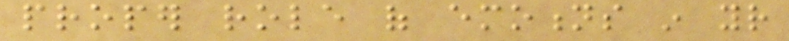proper role of emotions in your
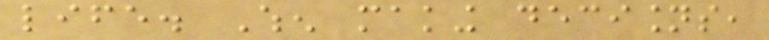life. When making decisions,
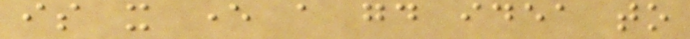is it ever a good idea to
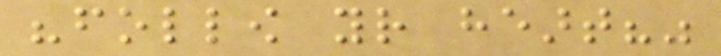"follow your heart?"
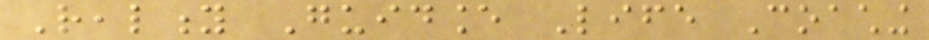Reality Guidance Life Coaching
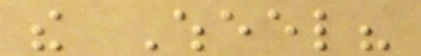the Wheel?
